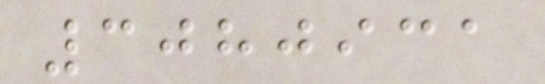3080931
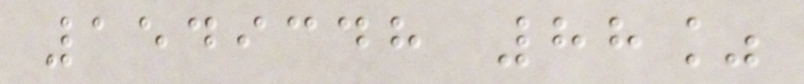1549348 88%
